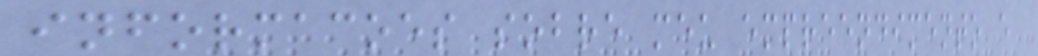informacoes sobre meu empreendimento e
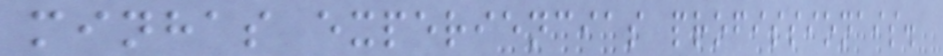minhas experiencias profissionais.
